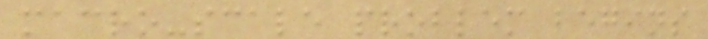macro-scale problem begins
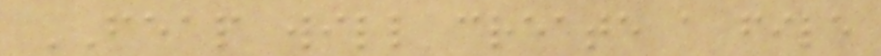FEAP will create a file
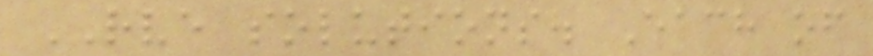RVE solutions. Each of
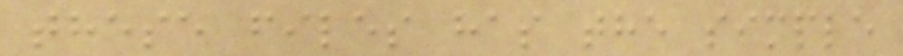these files has the simple
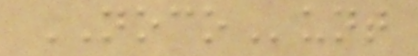NOCOunt
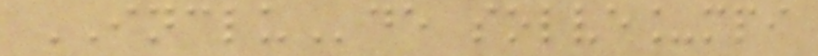INCLUde solve_mpi
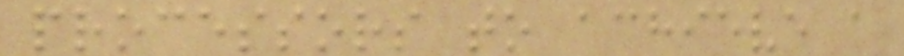processors to achieve a
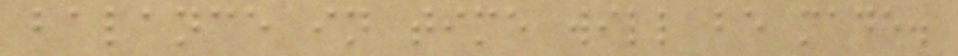balance in time will be made.
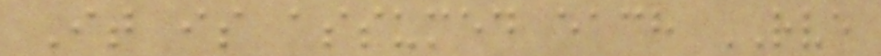It is assumed each RVE
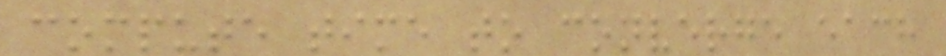compute time to converge each
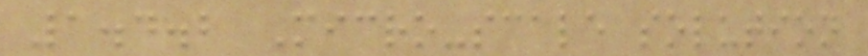1.4.2 Micro-scale solution
